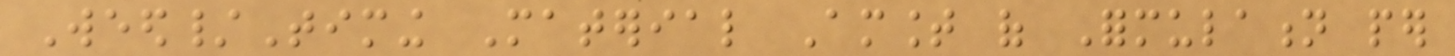Weed/Timing Material Amount of Formulation per
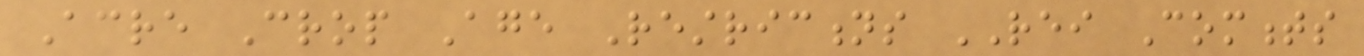Acre Crop Age Restrictions REI Comments
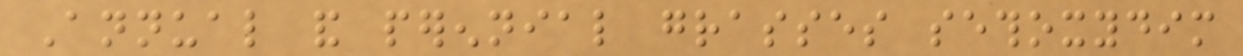Annual and perennial grasses sethoxydim
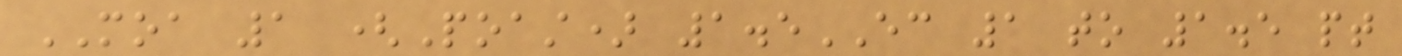MOA 1 (Poast) 1.5EC 1 to 1.5 pt
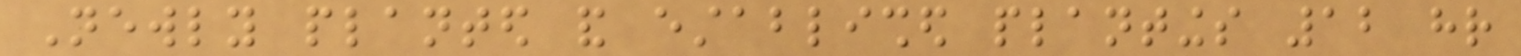Newly planted and established plantings 12 hr
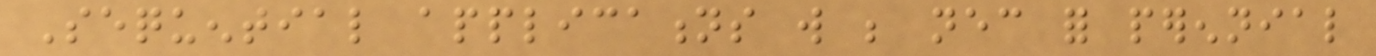Sequential applications will be necessary for perennial
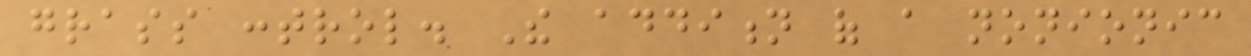grass control. The addition of a nonionic
